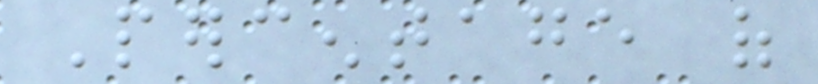Percentage of
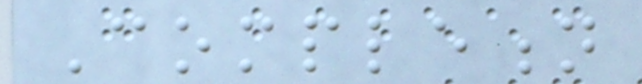Completion
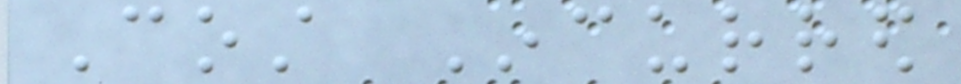Cost Incurred
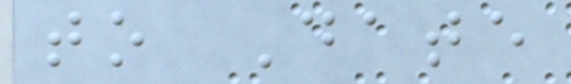to Date
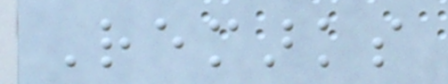Remarks
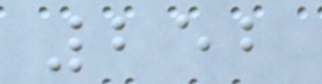252
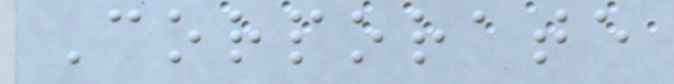Corporate
